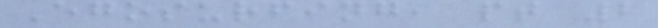Egosurfing, pt 2
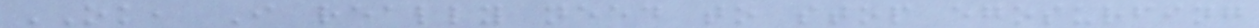OK, I really need to stop egosurfing
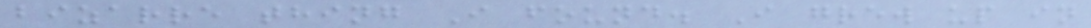bizarre thing I found. I grew up in
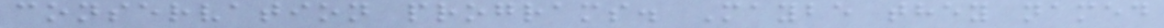conservation programs. Maybe they named
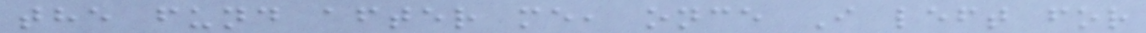the fund after me, once I left for
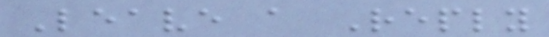Leave a Reply
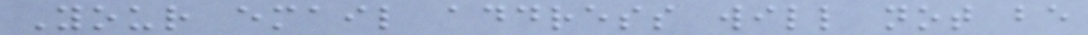Your email address will not be
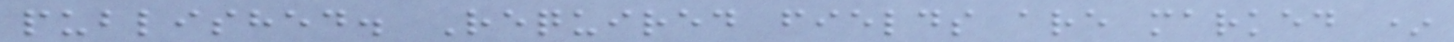published. Required fields are marked *
